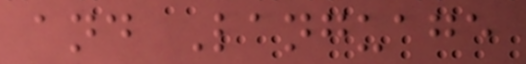and Language
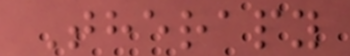Therapy
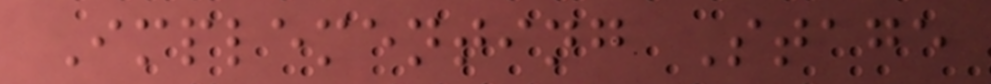Implementing Stage
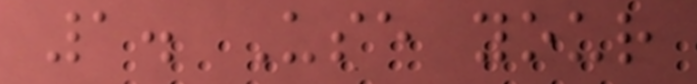1. Use your
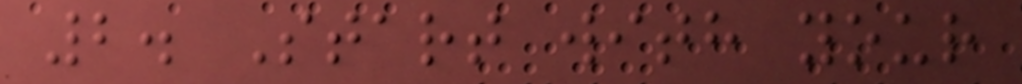2. Start with your
